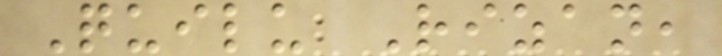Quilu Rizan,
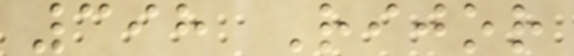398 Rijor
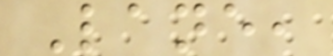Lane,
